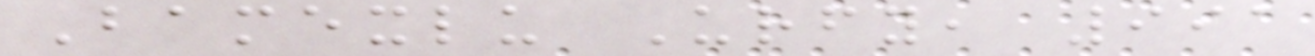Bamexlu Urfy, 991
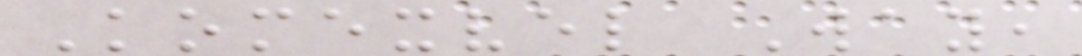Komexvel Way,
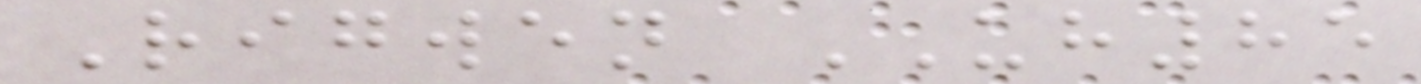Rigwen UH85
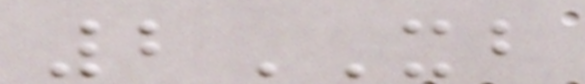2XB
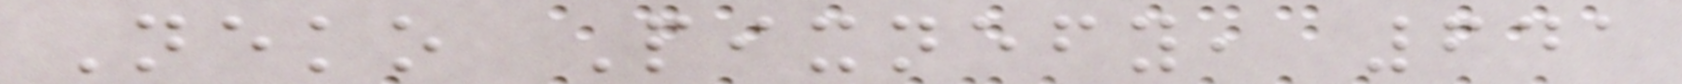Neko Pixnefy, 641
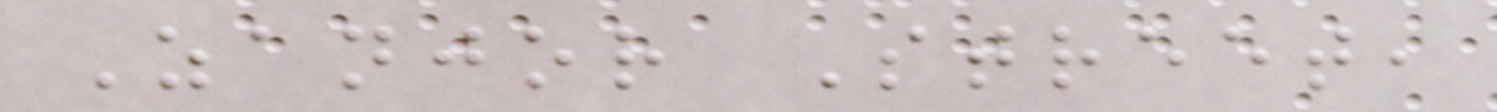Zanjor Street,
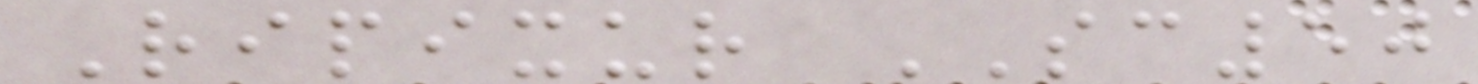Ripixur SC50
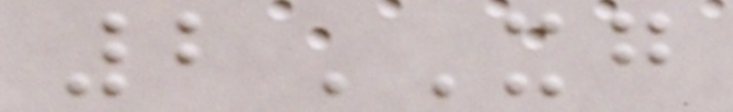2XG
